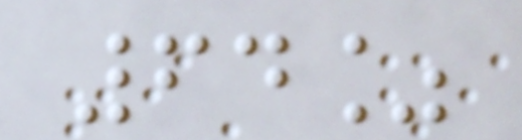64%
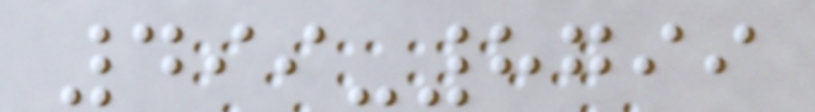499-8799
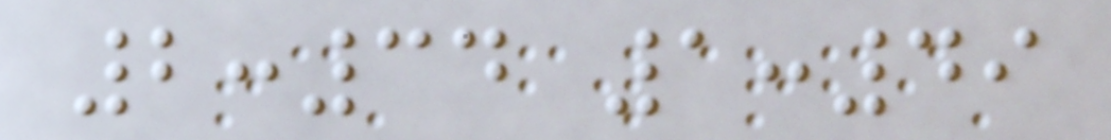2:34 1:49
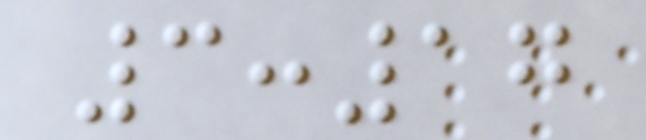3:17
